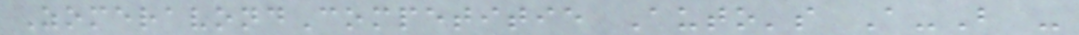ZomeravondCompetitie Auto's A-B -
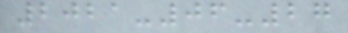2021-06-27
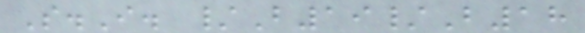S.I. /B19/B18
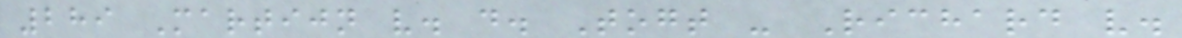289 Martijn v. d. Togt - Richard v.
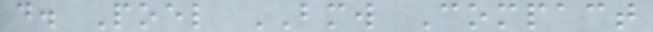d. Poel BMW Compact
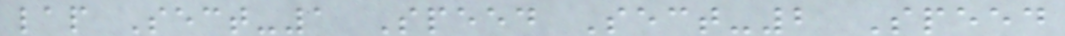lap Sect-1 Speed Sect-2 Speed
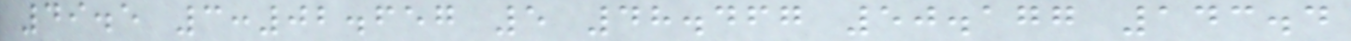49.5 3:02.657 5 48.467 50.177 143.4
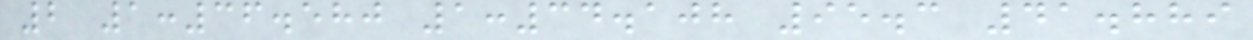2 1:36.580 1:34.108 95.3 41.889
